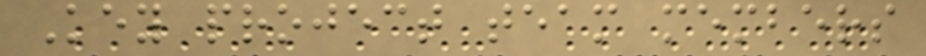Key project team members
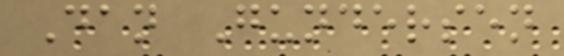Dan Gundersen
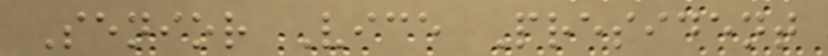Senior Vice President
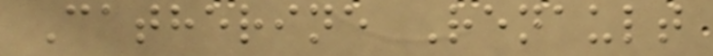Catherine Renault
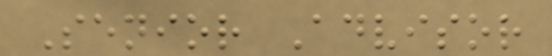Senior Advisor
